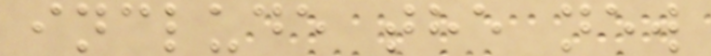include the new
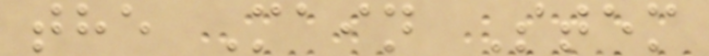the Main Stem
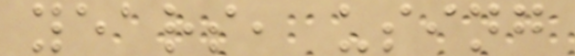years, using
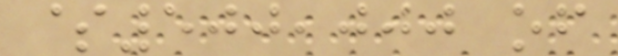$500,000 of
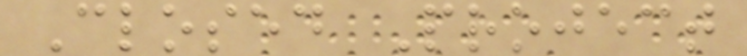Closed Project
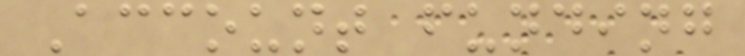Account funding
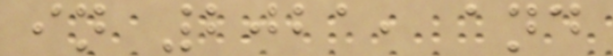in 2021, and
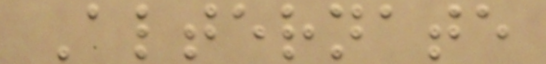Alternate
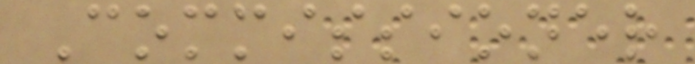Commissioner
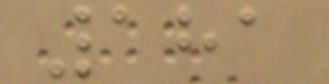181
